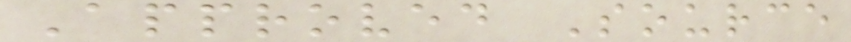Approved Source
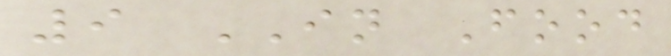9 IN Food
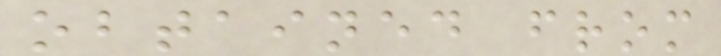obtained from
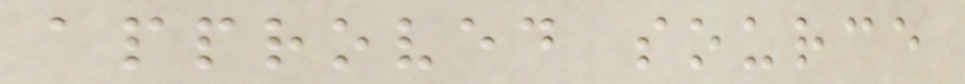approved source
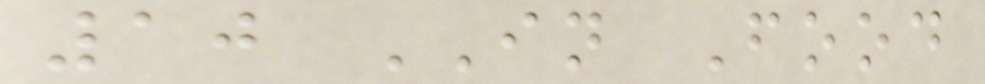10 IN Food
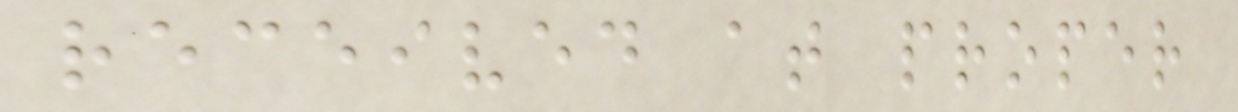received at proper
